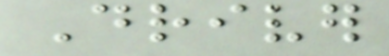Driver
